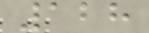128
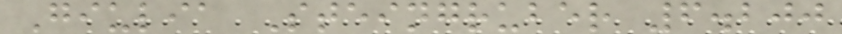Giulia Steingruber 6.200
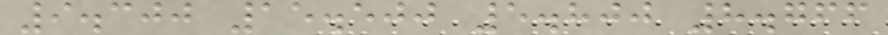9.300 15.500 5.800 8.766
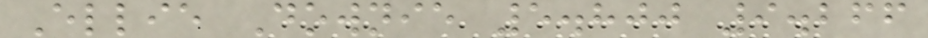Ellie Downie 5.800 9.266
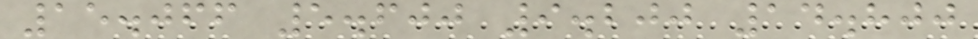15.066 5.600 9.200 14.800
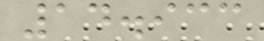14.933
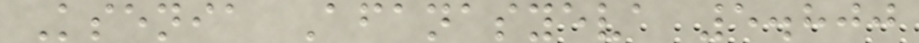Ksenia Afanasyeva 5.800
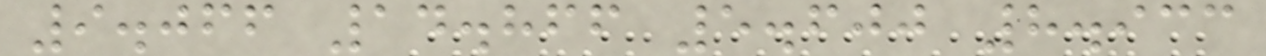9.066 14.866 5.600 8.933
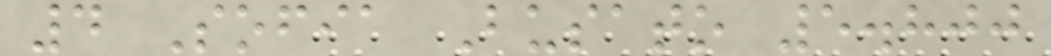4 Sofia Busato 5.800
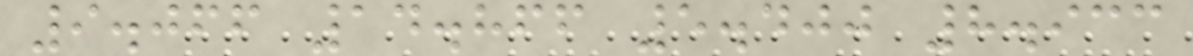9.066 14.866 5.400 8.933
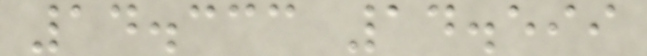14.333 14.599
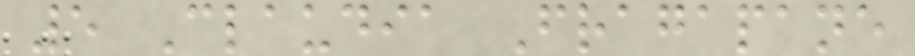5 Claudia Fragapane
